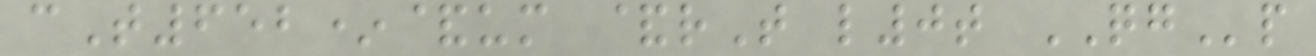cT652*&um &rT l0t QGp
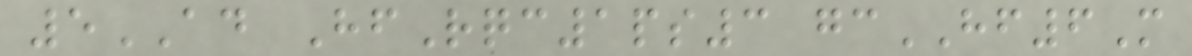5AD HfRqc1ps3 gcHF6M
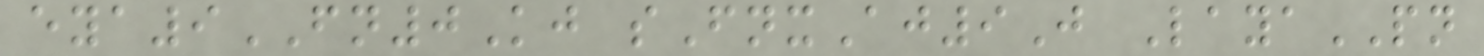eya9FN0Kj sFnxAj9J LayaPN
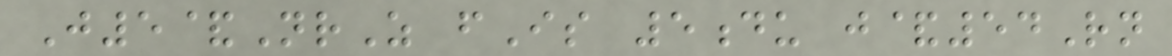J5&NrZ fIs 5du j&54Rn
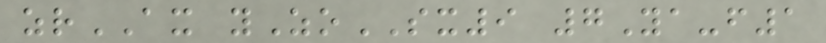zrAX yZoSX9 7Ya-f1
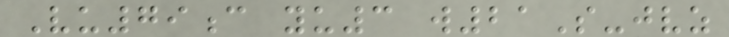Vu79c yu3 w21S-jvz
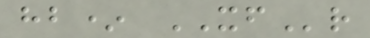hb* XFr
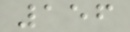156
